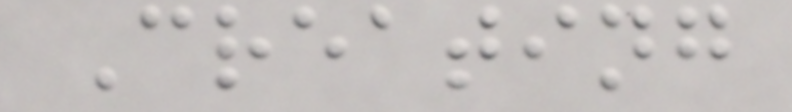Creating
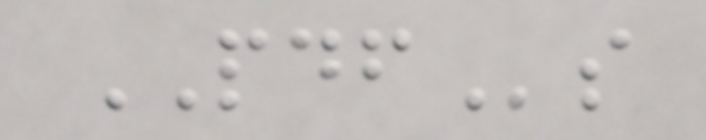PDFs
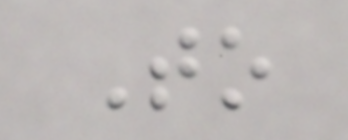To
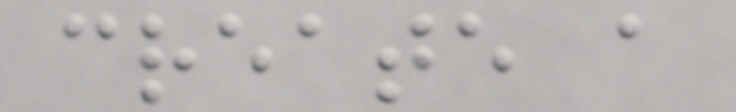create a
